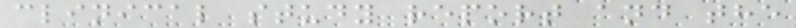clinical study report and the
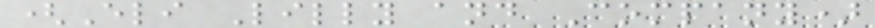(Eli Lilly and Company)
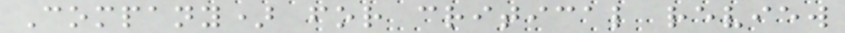Company) for critical review
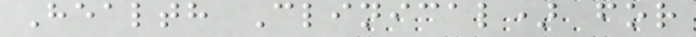Health Clinical) for
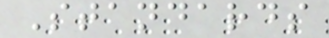Standards
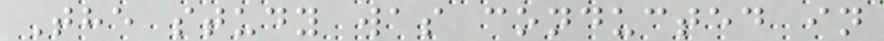The study was conducted in
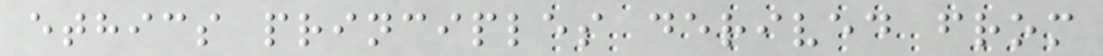ethics principles derived from
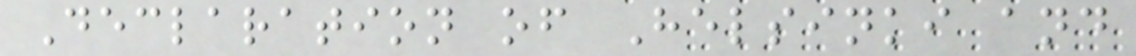Declaration of Helsinki and
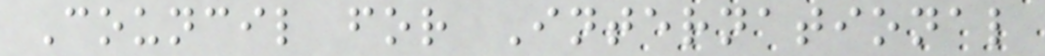Council for International
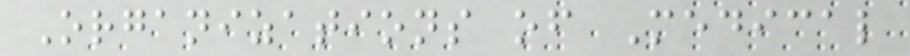Organizations of Medical
